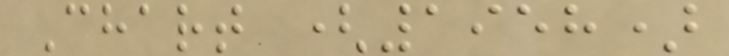Chart (1958)
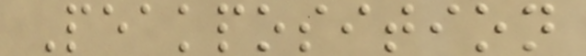Peakposition
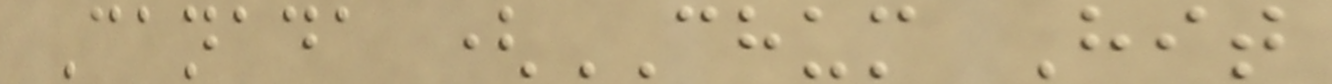Canada (CHUM Hit
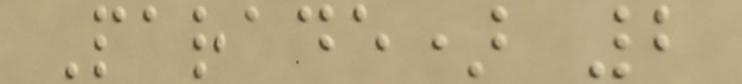Parade) 2
